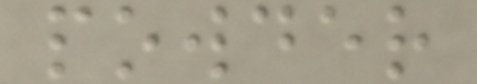powder
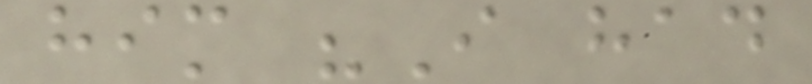him "I had
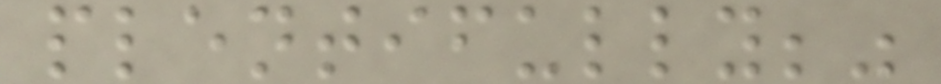plentifully;"
